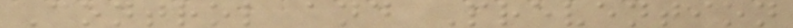Control and Prevention
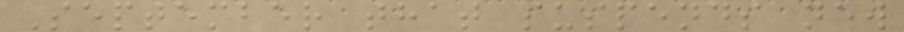September that suspends new
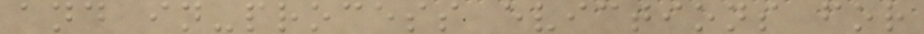and in-process evictions for
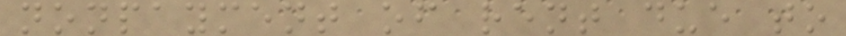nonpayment of rent due to
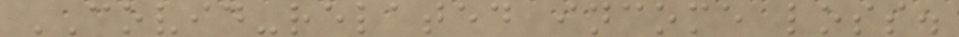COVID-related income loss.
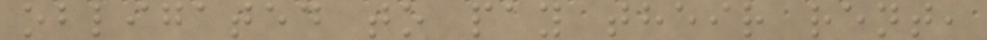obligated to pay their rent,
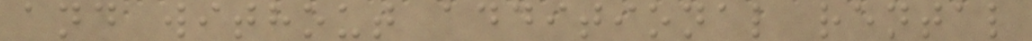and without additional rental
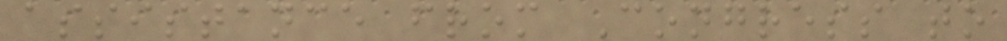assistance from Congress to
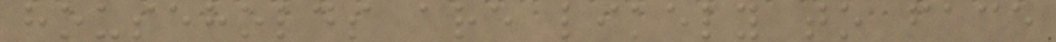households are likely to face
